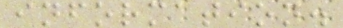information.
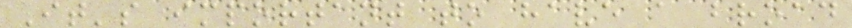It's important to have a broad
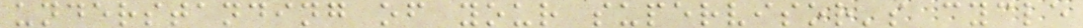understanding of your supervisor's cycle
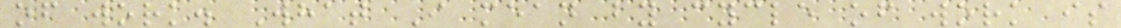of work. What I mean by cycle of work is
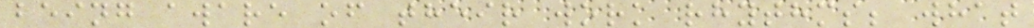being aware of their work rhythms; what
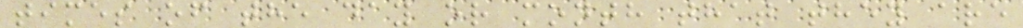times of the day or month that they are
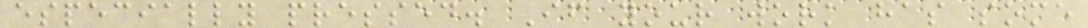especially pressed. If your work has some
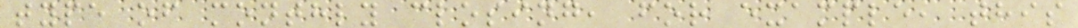type of monthly closing, for example, this
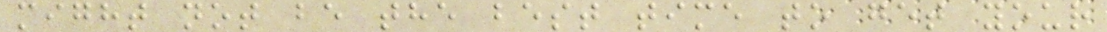might not be the best time to get your
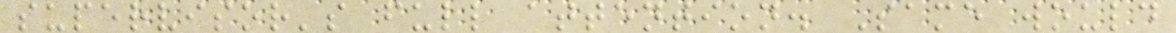supervisor's full attention. Same would
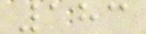183
